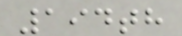194th
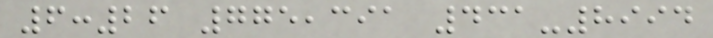6:26 775,391 431-8994
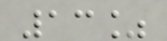13%
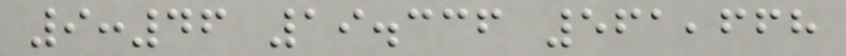9:46 19.336 561,668
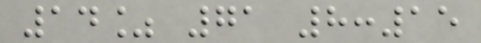14% 71 8:15
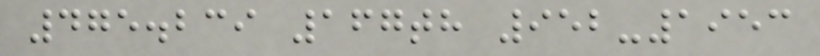475.239 167th 952-1953
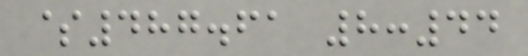$487.61 8:44
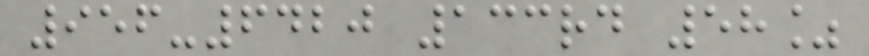956-6420 133rd 58%
